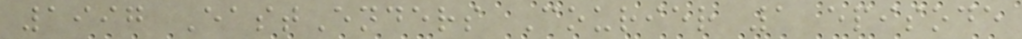1997 EastEnders Courier 1 episode
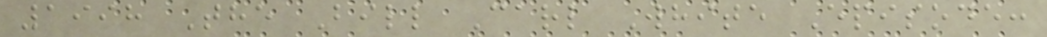1998 The Bill Carl White Episode:
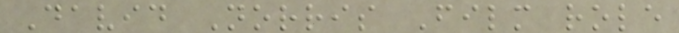David Norris Film role
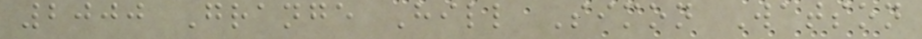2000 Grange Hill Simon Watson
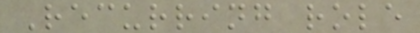Recurring role
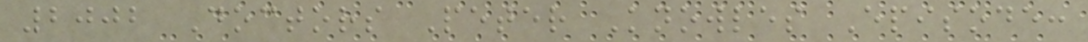2002 Doctors Peter Knowles Episode:
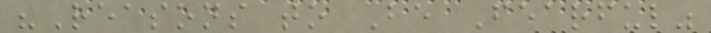"Reasons to Be Fearful"
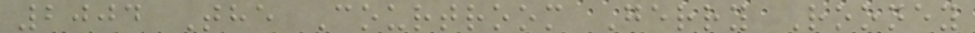2004 The Courtroom Gerry Rooney
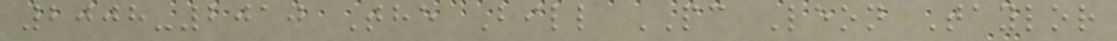2008-2010 The Bill PC Leon Taylor
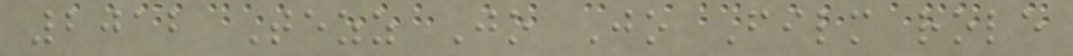2012 Tezz Jo Jo Film role
